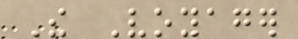The Voyager
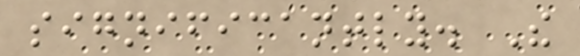significantly. The
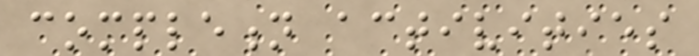completion activities
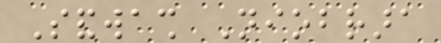Sandwash Niobrara
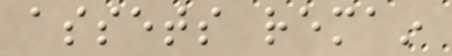assets remain
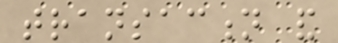transaction and
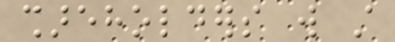shareholders will still
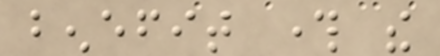benefit through the
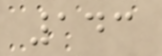143
